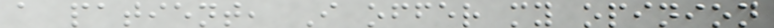a patient, I offer my opinion
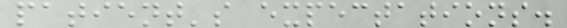patient's expectations.
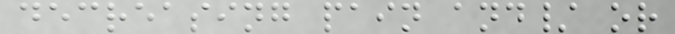decreasing pain and/ or
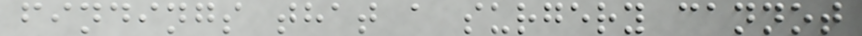findings that a surgery cannot
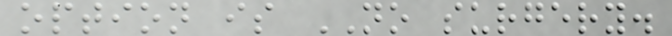option is NO surgery.
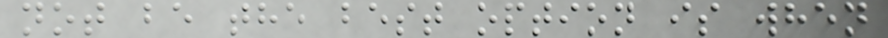not be the best option is when
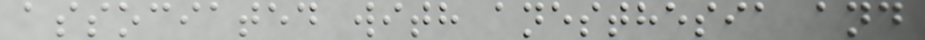associated with anesthesia and
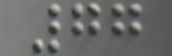77
